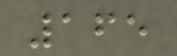165
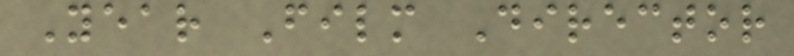Year Film Director
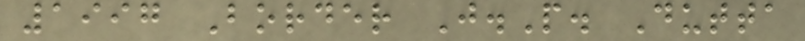1997 Border J.P. Dutta
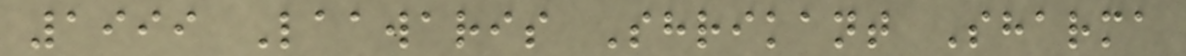1999 Laawaris Shrikant Sharma
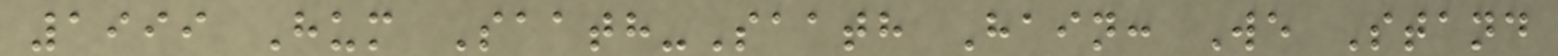1999 Hum Saath-Saath Hain: We Stand
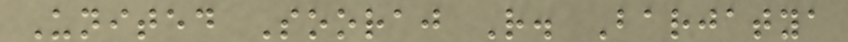United Sooraj R. Barjatya
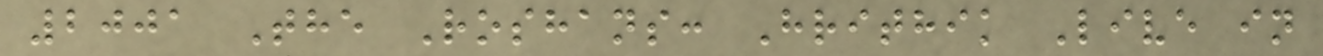2001 The Roshans: Hrithik Live in
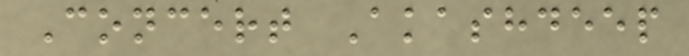Concert Akashdeep
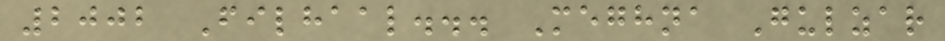2002 Filhaal... Meghna Gulzar
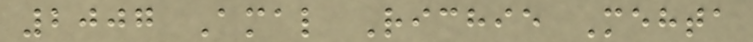2007 Amal Richie Mehta
